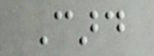Card
